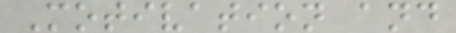Motivation and
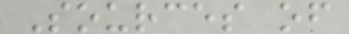Sources of
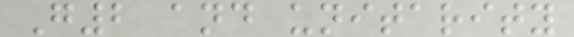G2 and unitarity
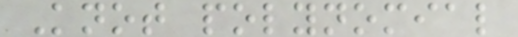Knot polynomial
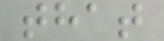that
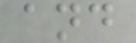and
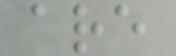are
